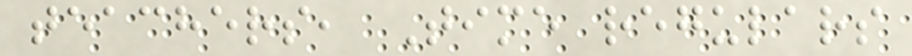teachers, Time regulars
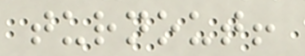turnout!
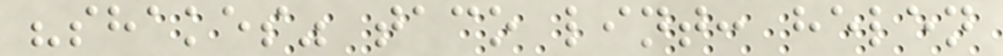"shakes" taco lint: helen
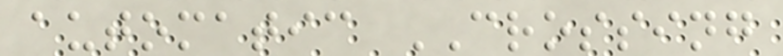automatic CROSSING
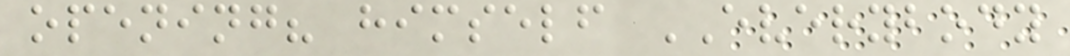opening? himself EVERYBODY
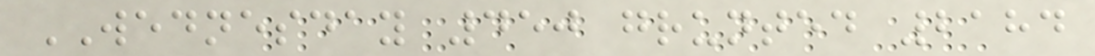WEDNESDAY 450 grunted 2184
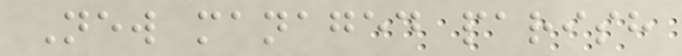New managed parish
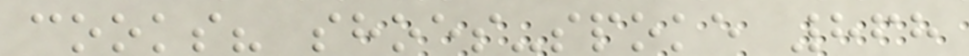cooks? shoes-spoke 868
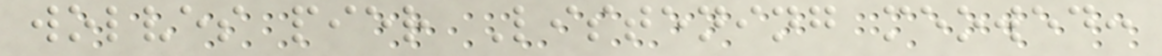wolves pier Listening meowed:
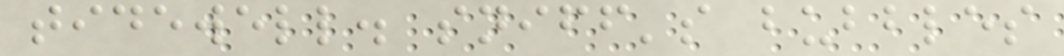tidewell. sniff's bubbles
